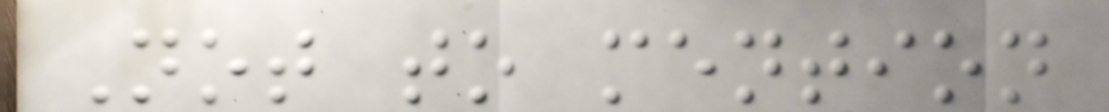Not to mention
